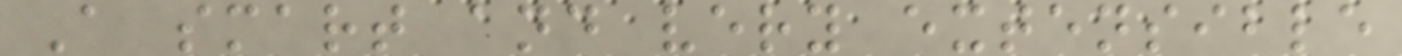A smart and very extensible
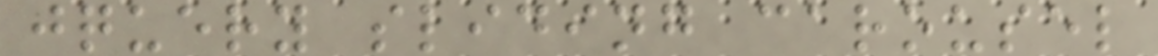jquery sliding carousel
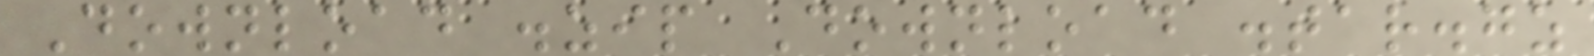Download .zip Download .tar.gz
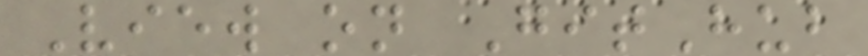View on GitHub
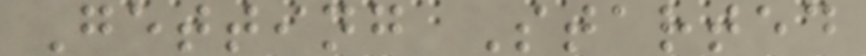Getting Started
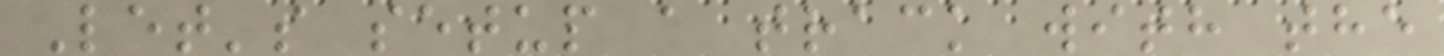Let's setup a track with the
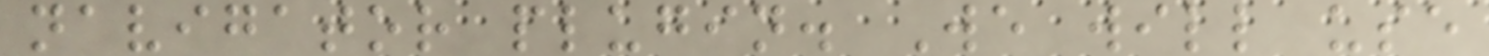navigator plugin. We will use
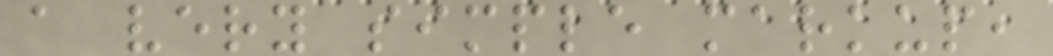a very simple markup,
